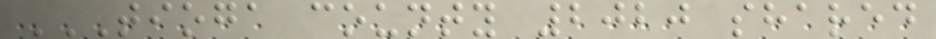TIOGA COUNTY 2020 SHARED
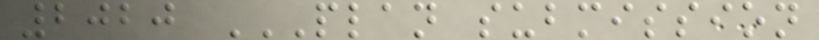2020 PLAN SUBMISSION
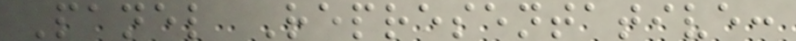Panel Representative:
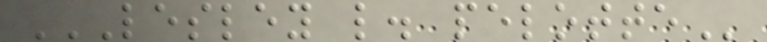LESLEY L. PELOTTE
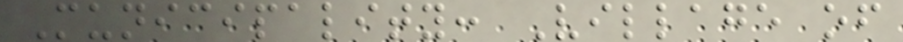Municipality: Village of
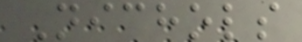Nichols
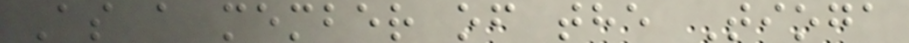As a member of the Tioga
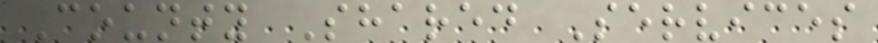County Shared Services
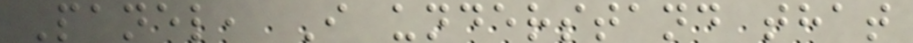Panel, I understand that
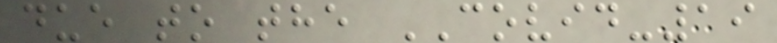due to the COVID-19
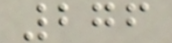276
